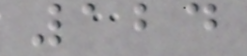124
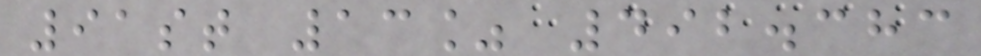91st 13% 492.383
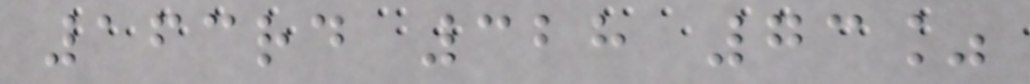163rd 328 73%
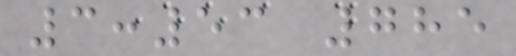3:53 785
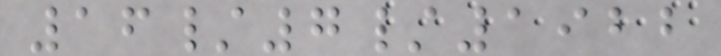16/7/1922
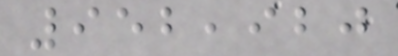952,920
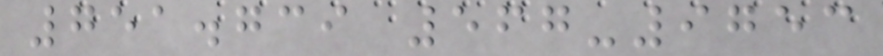751.739 567-9753
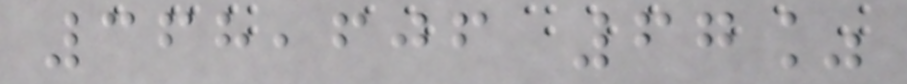368,606 67%
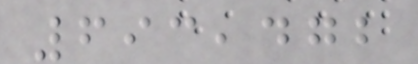693,472
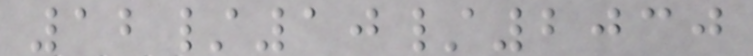12/10/2030
